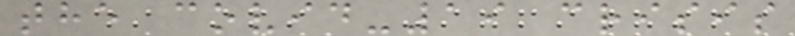the covid-19 crisis
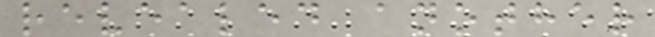revealed another
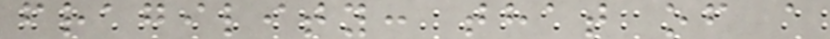fragility: that of a
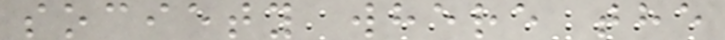society where the
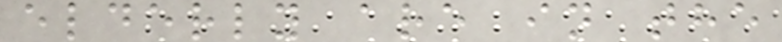elderly are in the
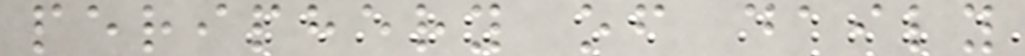periphery of daily
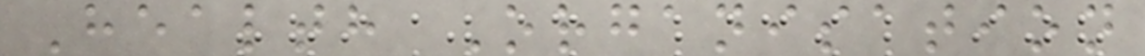Health Organisation
